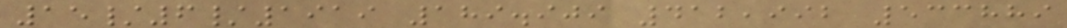15/6/1919 189.909 412,992 533889
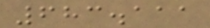683.111
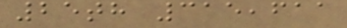25th 315,611
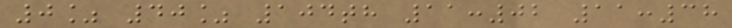0% 40% 104th 11:02 11:38
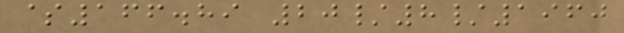$166.89 20/8/1960
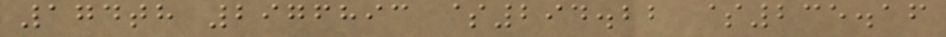174th 2976893 $294.22 $235.16
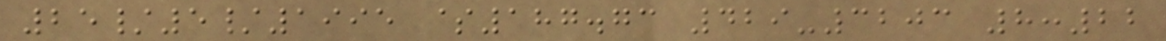25/5/1995 $187.73 429-3203 8:22
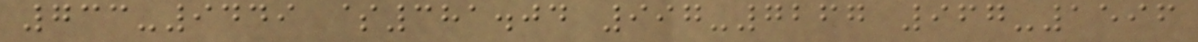733-9449 $381.04 997-7267 967-1596
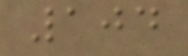104
